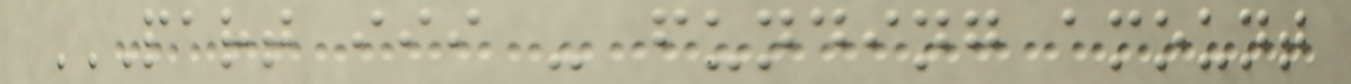PART III - FUNDING AMOUNT
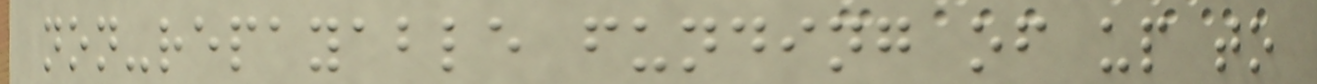non-repayable funding of up to
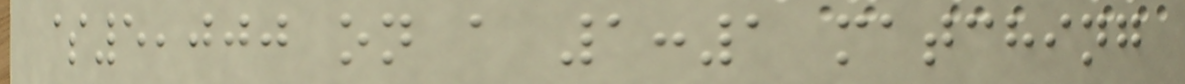$5,000 on a 1:1 matching
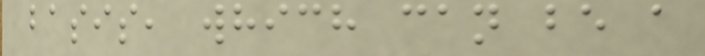basis, which can be a
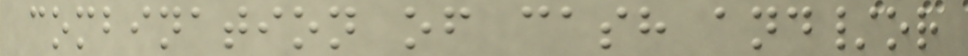combination of cash and/or
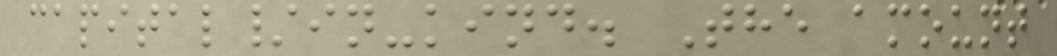capital/in-kind. The amount
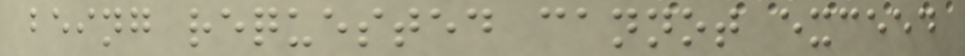being requested cannot exceed
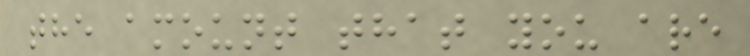the amount that you are
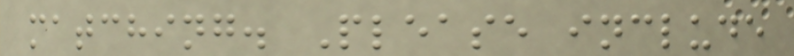matching. Please include
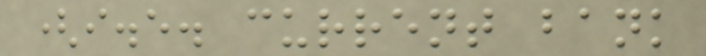(i.e. current bank
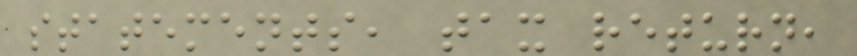statements, tax return,
